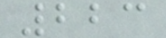223
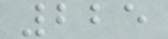225
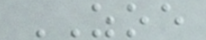ZOE
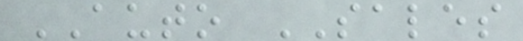AUTO SALES
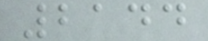2144
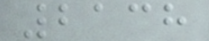2138
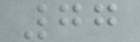77
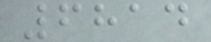6814
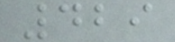429
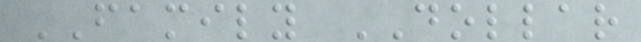FAMILY DOLLAR
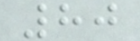80
